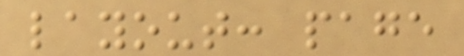layout: page
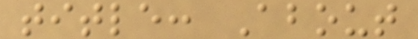title: About
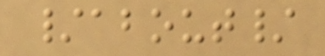/about/
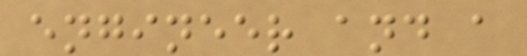engineer and a
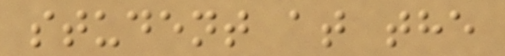student at the
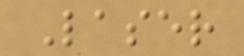Laser
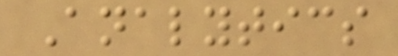Analytics
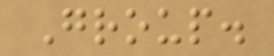Group.
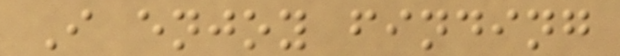I enjoy finding
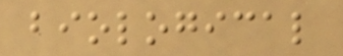biological
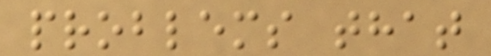problems that
